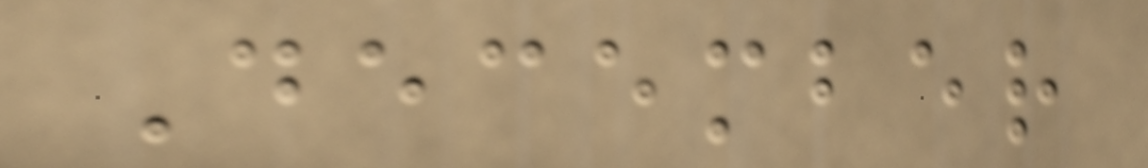December
